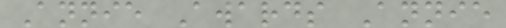Annie Awards Annie
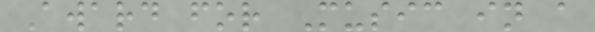Award for Music in a
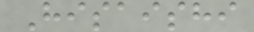Hisaishi
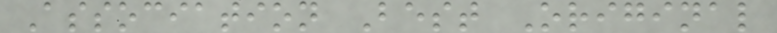Association Best Original
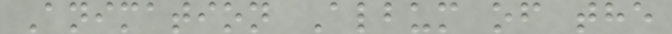Animation Album of the
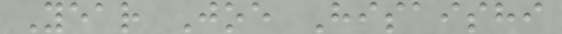Year Joe Hisaishi
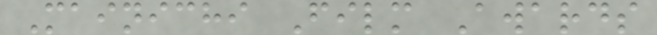Mainichi Film Awards
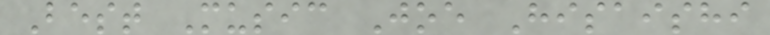Best Music Joe Hisaishi
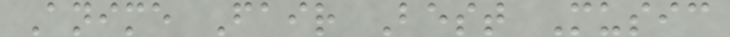Anime Fair Best Music
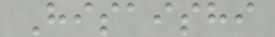Hisaishi
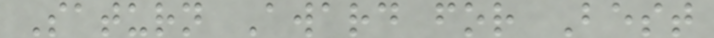Saturn Award for Best
